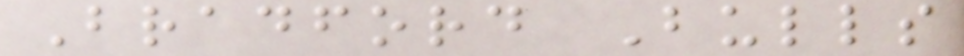Bradford Bulls
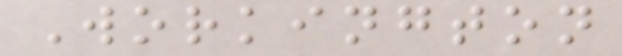Workington
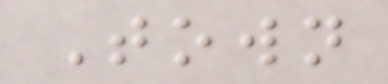Town
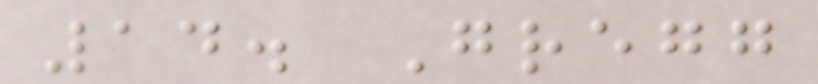14. Gregg
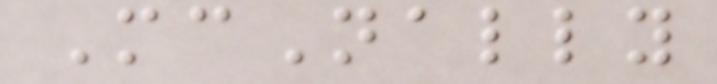McNally
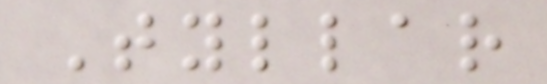Tyllar
